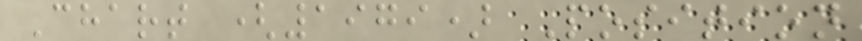Chart (1979) Position
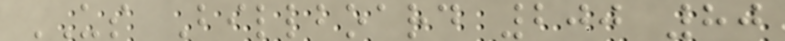US Billboard 200 80
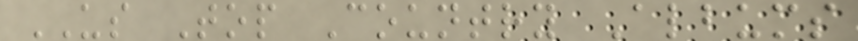US Top Country Albums
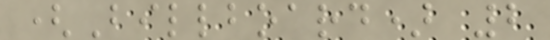(Billboard) 2
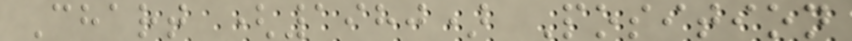Chart (1980) Position
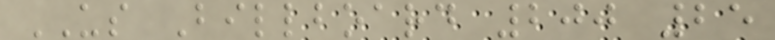US Billboard 200 25
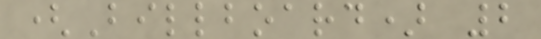(Billboard) 2
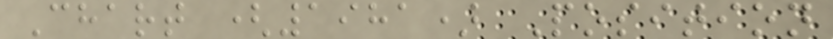Chart (1981) Position
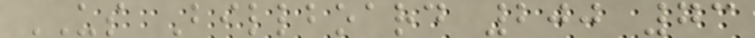US Billboard 200 73
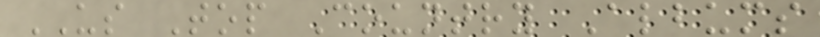US Top Country Albums
